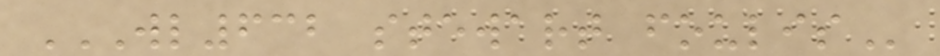WL632 STEWART FOULIS
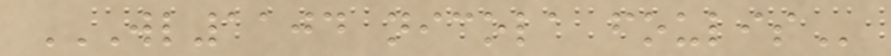WL1104 NICOLA FOULIS
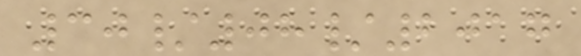30/08/2017
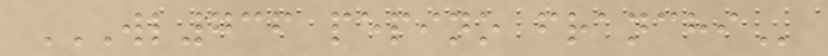WL736 PEPINO FRANCHI
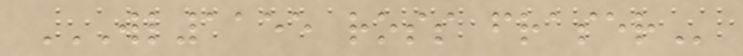WL1155 ROSS FRASER
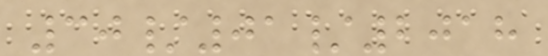30/01/2018
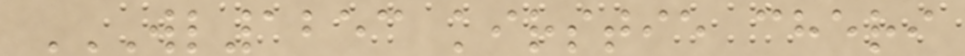WL1253 KIRSTIE CHERI
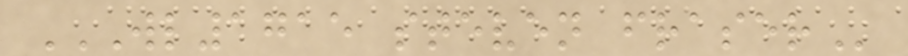WL1715 STEVEN FRASER
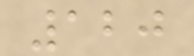120
